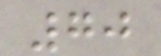70
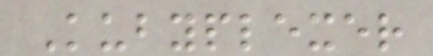Kubyplexer
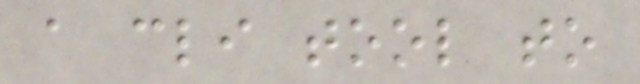a cli tool to
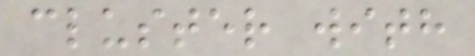cluster with
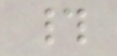#
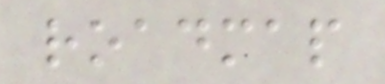roadmap
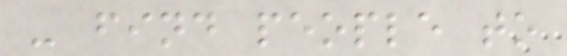- find people to
